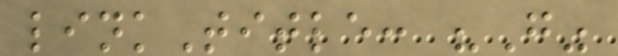linkTitle: "G"
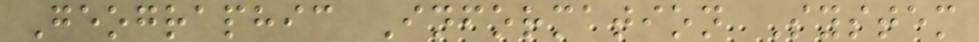Geographic Information System
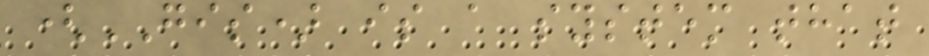(GIS) is a system that
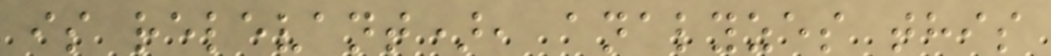is relevant), analyzes this
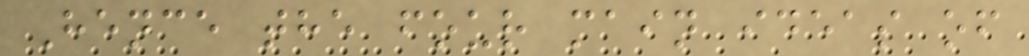Hence the four main ideas of
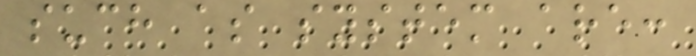such as system are:
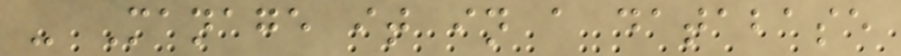- Manage it in a database
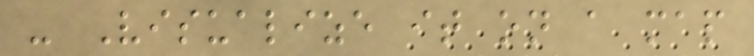- Visualize it on a map
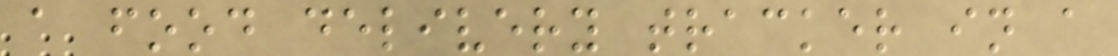a food delivery tracker in a
